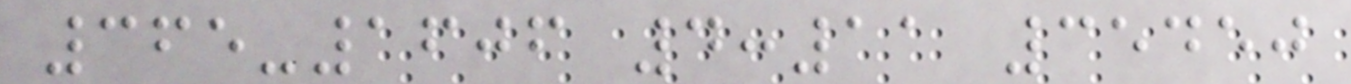365-1606 4:11 35450
